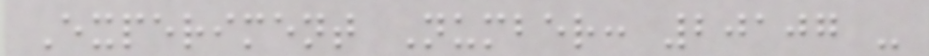Experiment Number: 20107 -
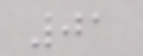01
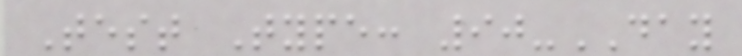Test Type: 90-DAY
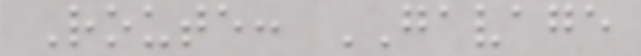Route: GAVAGE
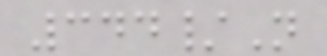344/N
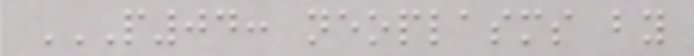P04: NEOPLASMS BY
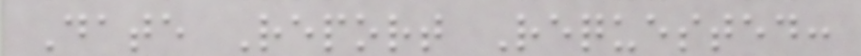Date Report Requested:
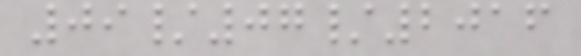09/07/2016
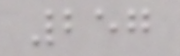257
